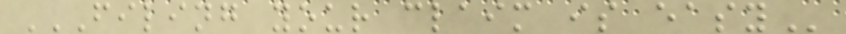FILING YOUR CLAIM IS EASY
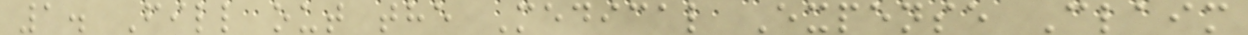1. Fill out the Medical Expense Claim
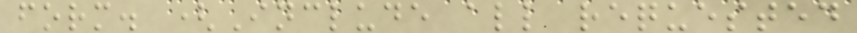form. (Include all requested
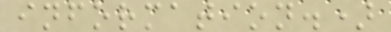information.)
